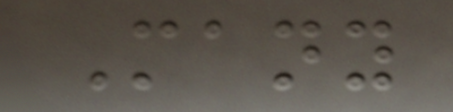Many
